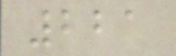221
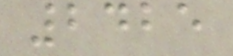2425
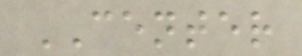CENTER
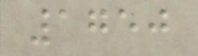1750
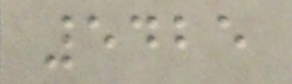5425
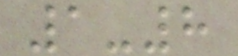1-8
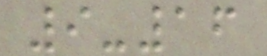9-16
